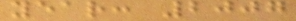year: 2007
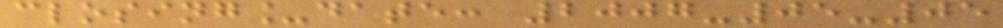closing_date: 2007-05-05
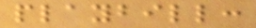playbill:
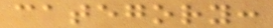category:
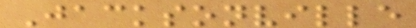Jacksonville
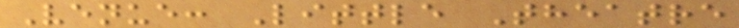Venue: Little Theatre
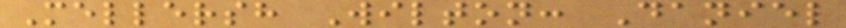Mellersh Wilton: Daniel
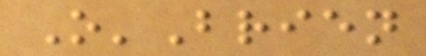O'Brien
